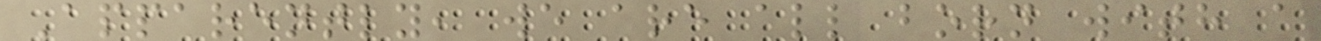Apparently, we are all born with a
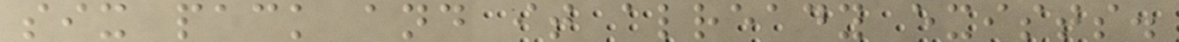six pack and it already exists.
